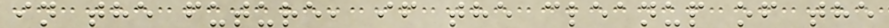in the future, if the cleanup of the
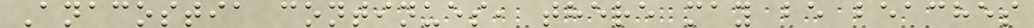Anacostia continues, there may be beaches
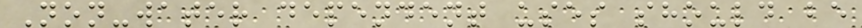Non-water dependent uses should be
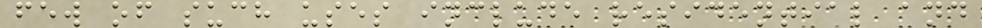few of such uses include residential and
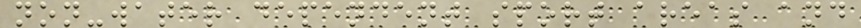non-water dependent sport areas and
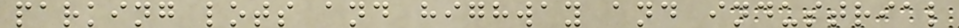parking lots and highway and industrial
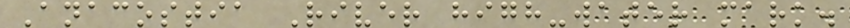Anacostia River high-water mark.
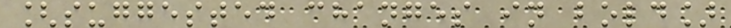[suggested changes in bold]
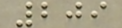209
